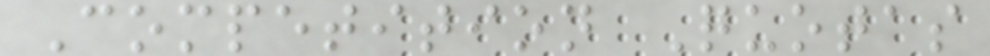Competition Quotas
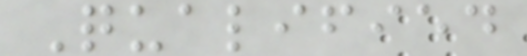Qualified
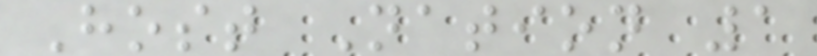Host Nation 1
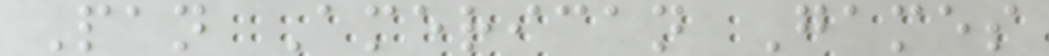Pan American Games
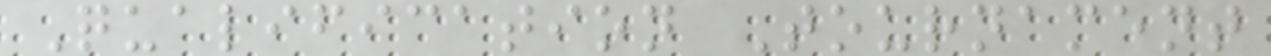Qualification Tournament
